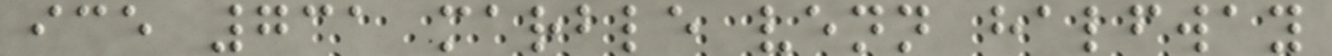ice 731 marble venn halfway
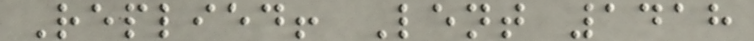Replied! Lent 1418
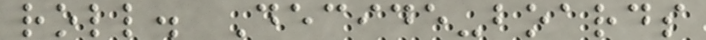roll. Decide-boards
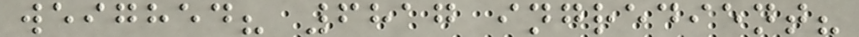weighed? 6817 ingredient?
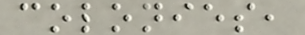colonies,
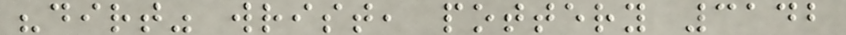"dirt" wrist, pottery 3142
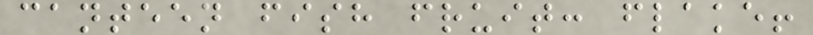canteen fish fruit: flake!
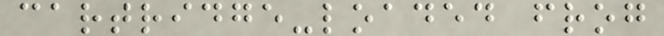cartridge-loaded frog
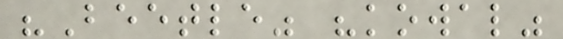"Beetle" "kowal"
